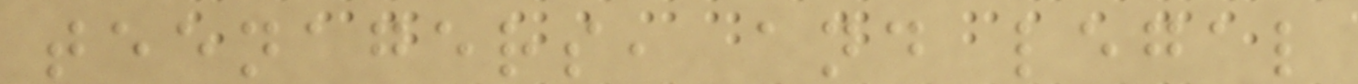teenagers, and legal
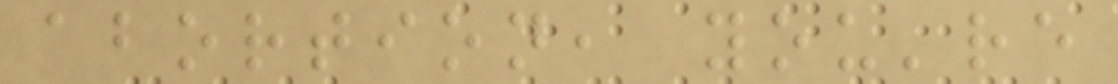abortion, you're
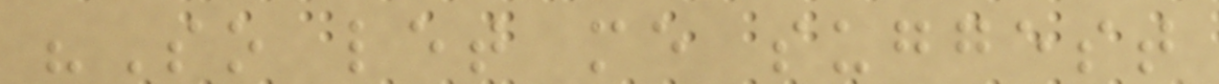"So let me suggest
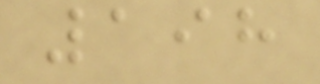198
